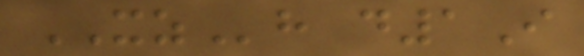XZh d1I
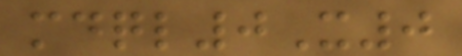mdql0X0
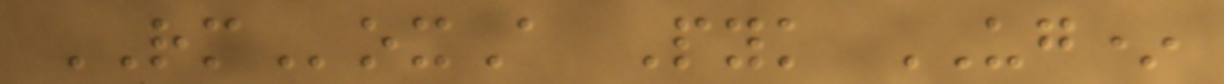RMoxA Pyk UG*
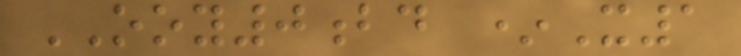OOY0bd *X1
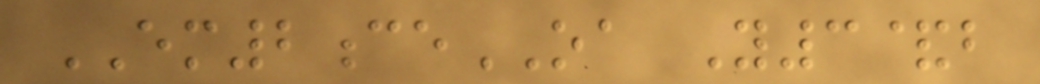EM2ceOA Y3&b
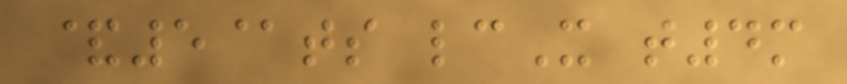&5@ts lcX t4m
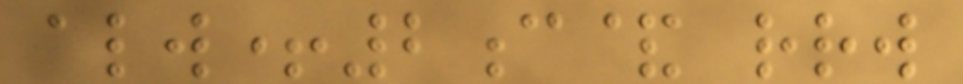alw+2c& rrw
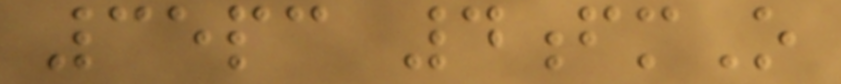35pc 4fmO
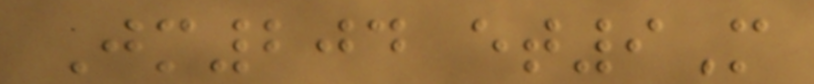Jm204 et9M
